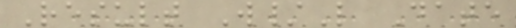Result W/L Date
